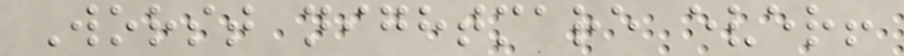Worst nightmare ever!
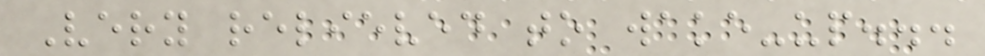Very relieved to wake-up...
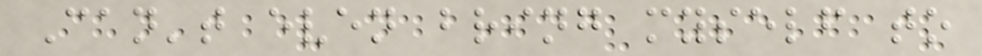Can't even bring myself to
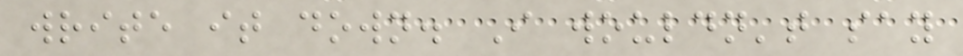write it down. I wouldn't say
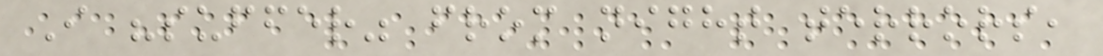I "suffer" from night terrors,
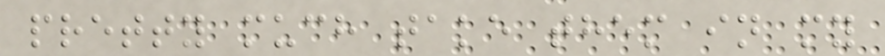pretty much take them in my
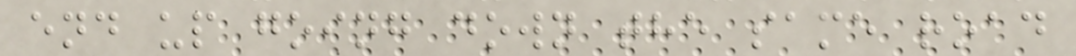end up going down the same road
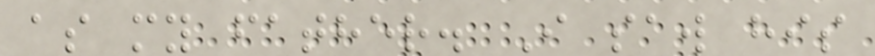as my father. I saw his
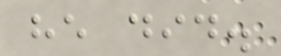he did.
